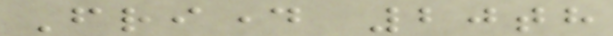Friday 20th
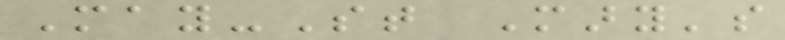May-St Mary's
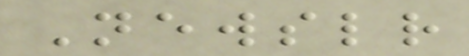Newsletter
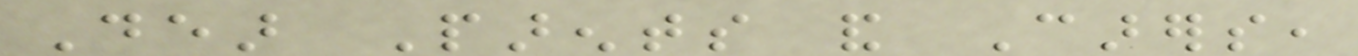Dear Parents and Carers,
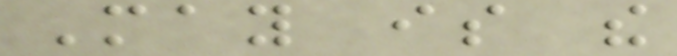May is the
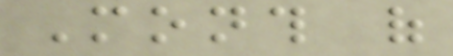Month of
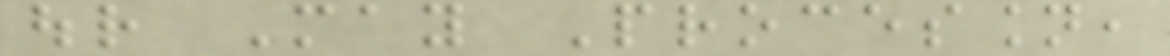our May Procession,
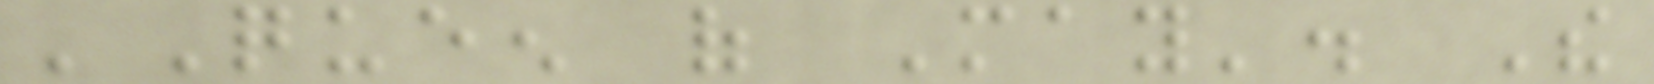'Queen of May'. The
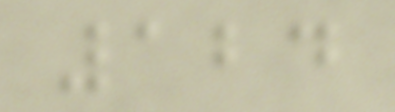124
